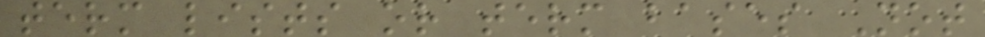term lists or term bases Not
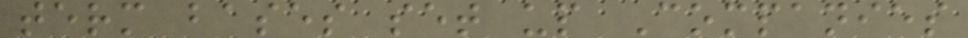term bases set up Companies
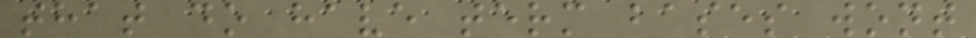that do have term bases wont
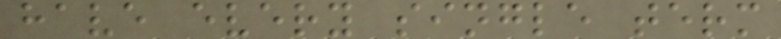have every single term
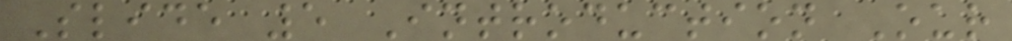Slide 5 Introduction Our
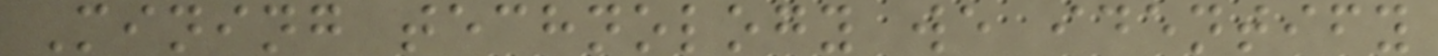Mining technology we identify
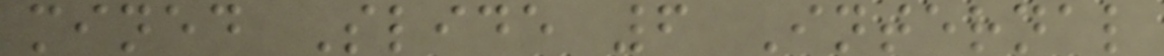mined Slide 6 Internal
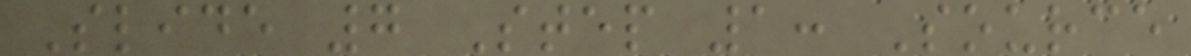Slide 7 Step 1: Source
